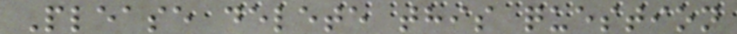Please delete this question
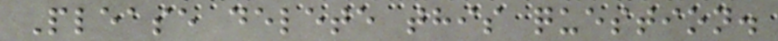Please delete this question.
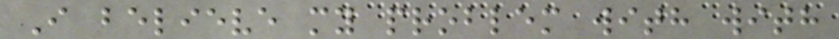I believe my problem with with
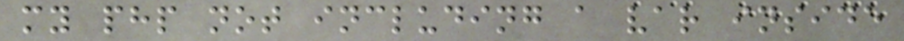my php not including a var inside
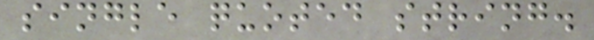single quoted string.
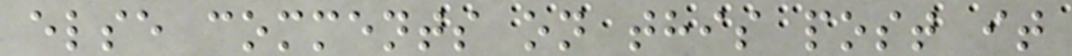else comments on this post it
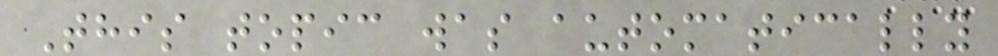This topic was automatically
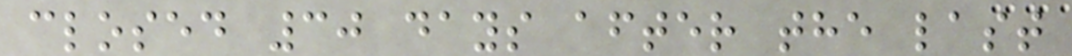closed 30 days after the last
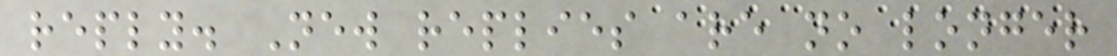reply. New replies are no longer
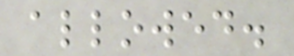allowed.
